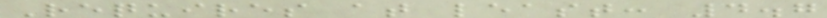Requires at least: 4.7
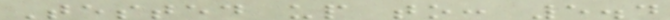Tested up to: 5.4
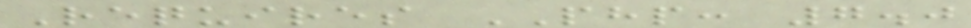Requires PHP: 7.0
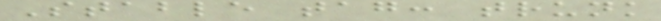Stable tag: trunk
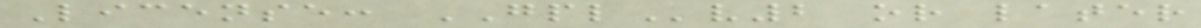License: GPLv2 or later
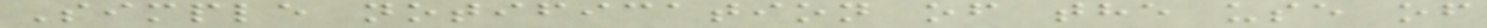Simple notification of the use of
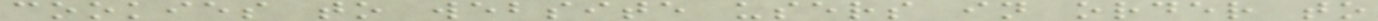cookies to website users in order to
